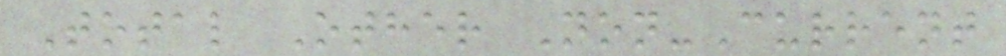Total Other Non-Current
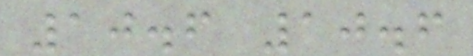10.6 10.6
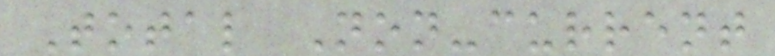Total Non-current
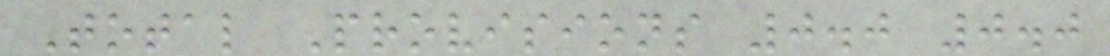Total Provisions 0.0 0.0
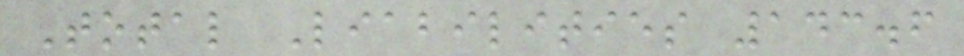Total Liabilities 143.6
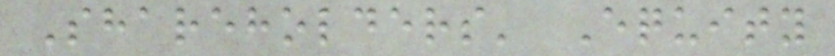Shareholders' Equity
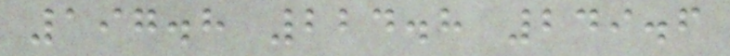197.8 224.8 249.6
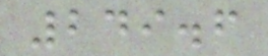249.6
